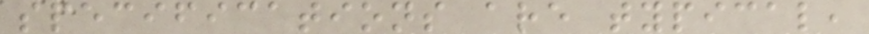specifications are typical,
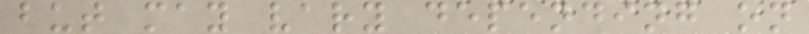but may vary depending on
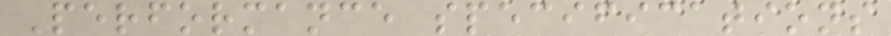Performance specifications
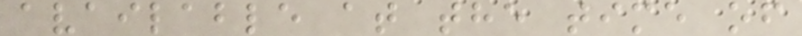available at the time of
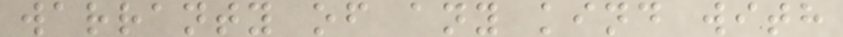warranty of any kind with
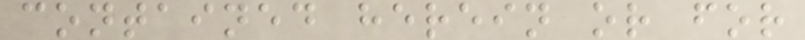contained herein or for
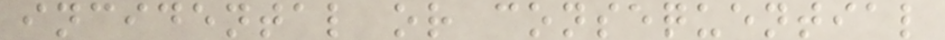incidental or consequential
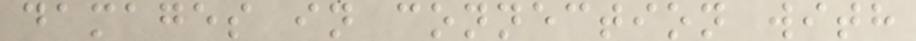damages in connection with
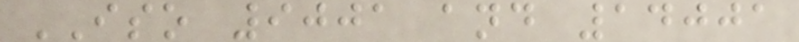ISO 9001 and 14001
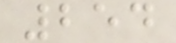254
